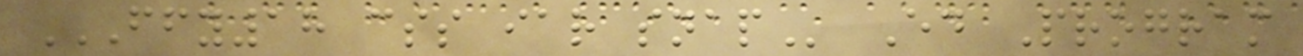FFY18 CSS IAR SNAP Ed Program
